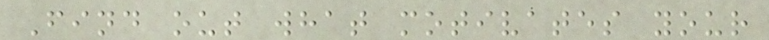Find out what motivates your
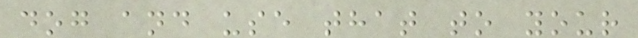dog and use that to your
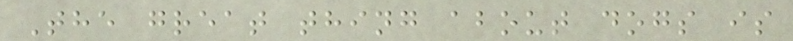The great thing about dogs is
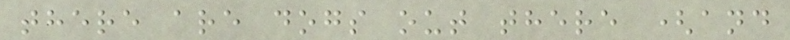there are dogs out there (and
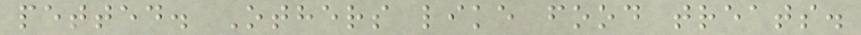petted. Others like food treats.
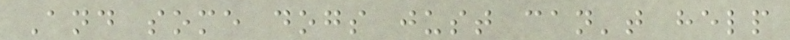And some dogs just can't help
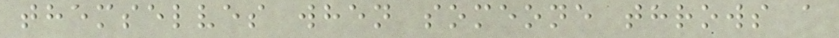themselves when someone throws a
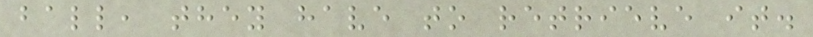ball, they have to retrieve it.
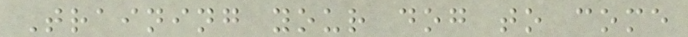Training your dog to come
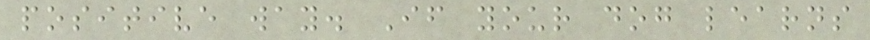positive way. If your dog learns
